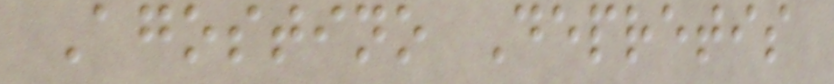Agostino Depretis
